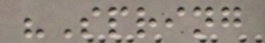"Spring
